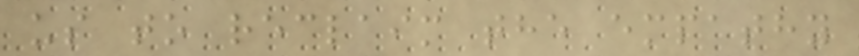us to reclaim the empathy
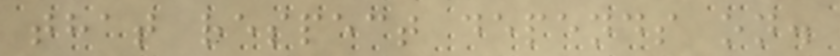that respect depends on.
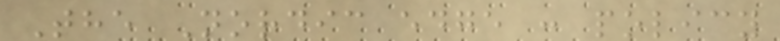The Nordic edge : policy
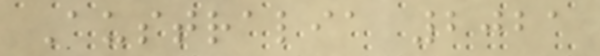Australia 2021
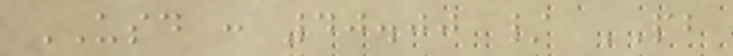USD : 40.00 / PB
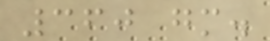360 gm.
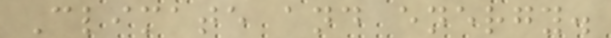Climate and energy.
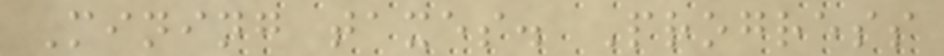Mining taxes. Progress
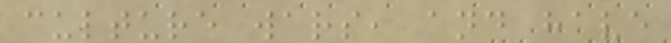culture wars, and have
